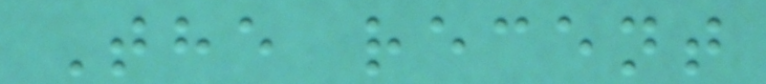The recent
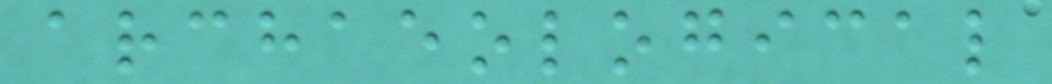archaeological
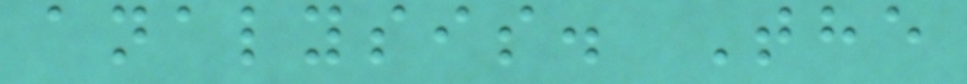analysis. The
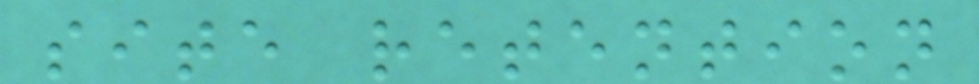site retention
